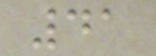41
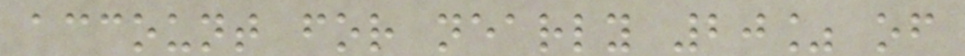account for nearly 20% of
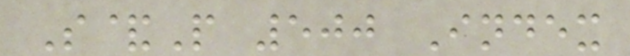S&P 500 Index
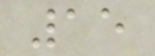15
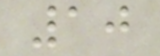10
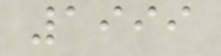1999
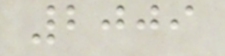2009
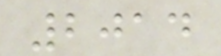2014
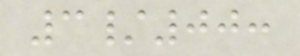3/00:
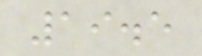19.5
